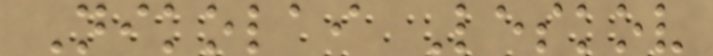Nikolai Leskov
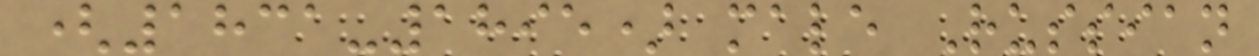(1831-1895) male Russian
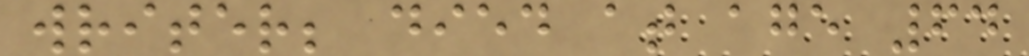writer; died at age 64
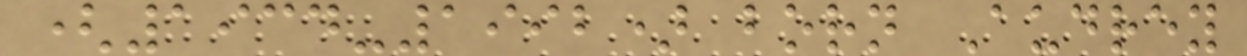(1934-1992) born Audrey
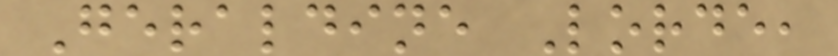Geraldine Lorde,
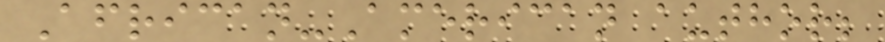African-American author;
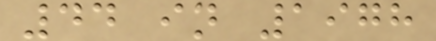44 in 1978
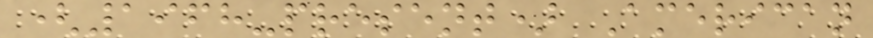(1968-present) American
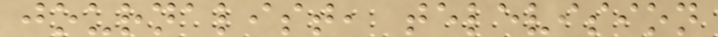journalist, television
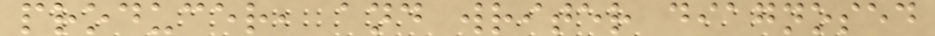producer, and writer diagnosed
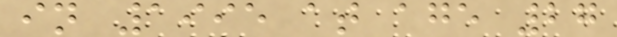in 1995 at age 27
